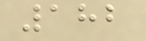182
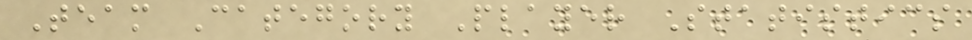Team Category Player Statistics
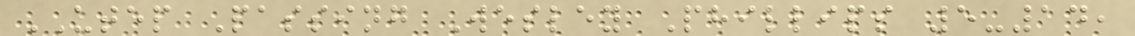UTEP Passing Wesley Phillips 5-14,
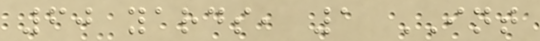60 yards, 1 INT
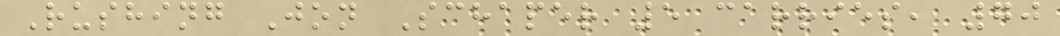Rushing Jon Schaper 5 carries, 70
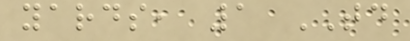yards, 1 TD
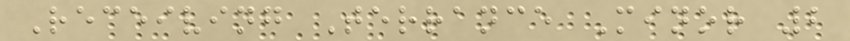Receiving Terrance Minor 2
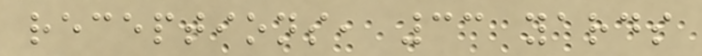receptions, 33 yards
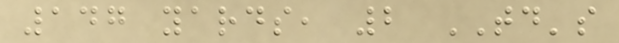147 yards, 2 TD's
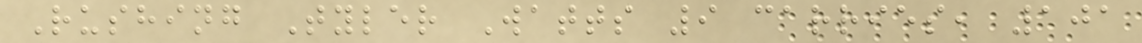Rushing Tyler Watts 9 carries, 101
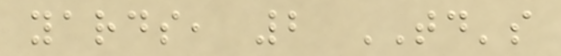yards, 2 TD's
